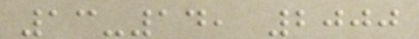13-14, 2000
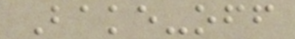Bake-off
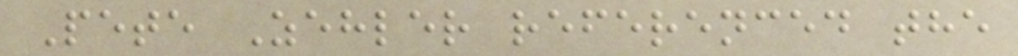Pete Zehler referenced the
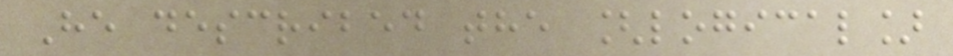He described the [logical]
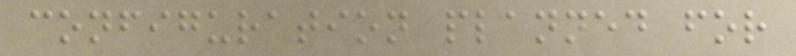configuration planned for
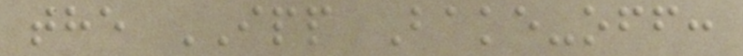the IPP Bake-off:
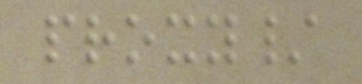proxy/
